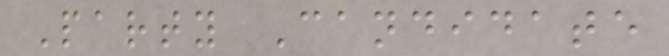Party Candidate
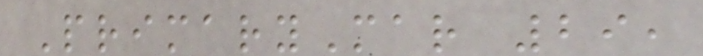PrimaryMar 29,
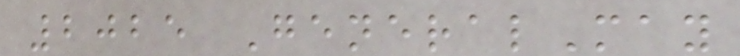2025 GeneralMay
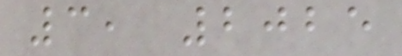3, 2025
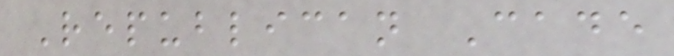Republican Cade
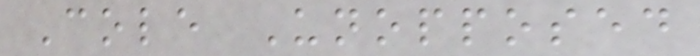Cole Unopposed
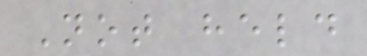Not held
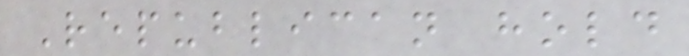Republican hold
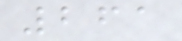261
